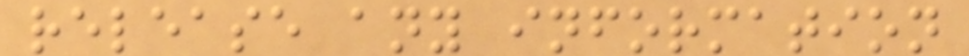release any information
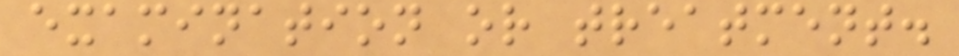examination or treatment.
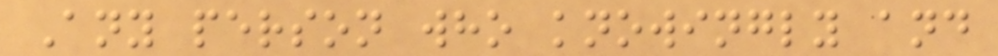Any person who knowingly and
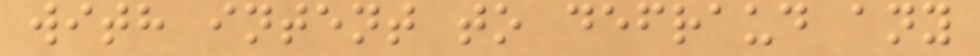with intent to defraud any
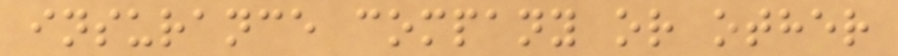insurance company or other
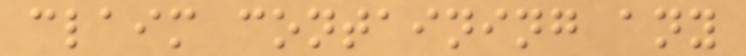claim containing any
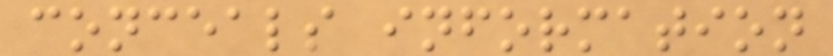conceals information
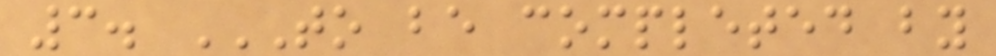3. TO BE COMPLETED BY
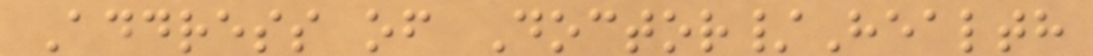Address of Doctor/Health
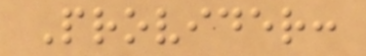Provider:
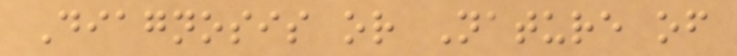Diagnosis or Nature of
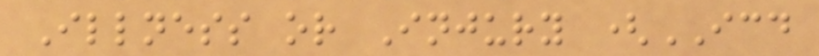Illness or Injury (ICD
